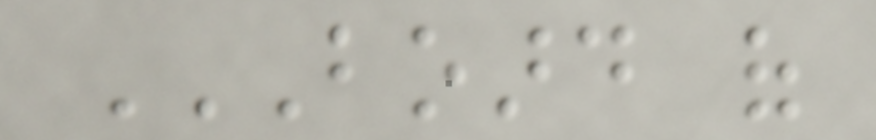BOARD OF
